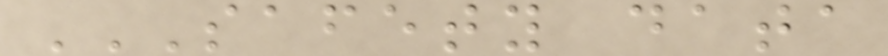SAFETY DATA
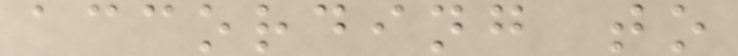according to
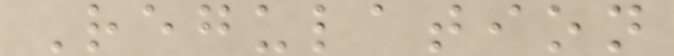Regulation
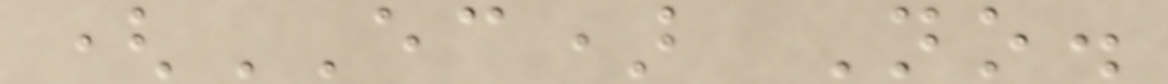(EC) No.
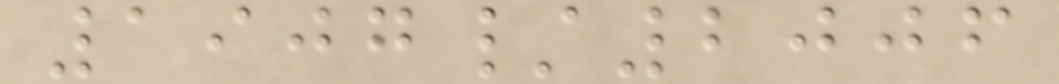1907/2006
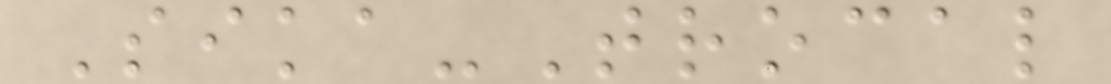Sika-Trocal
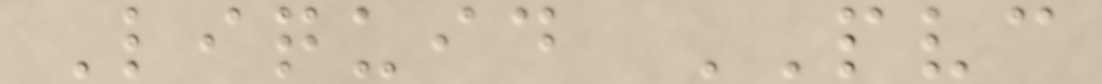Liquid PVC
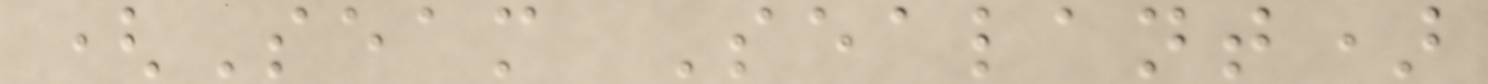(Seam Sealant)
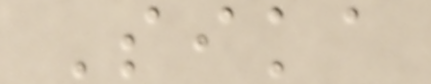Sika
